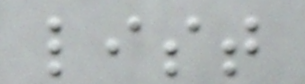list
